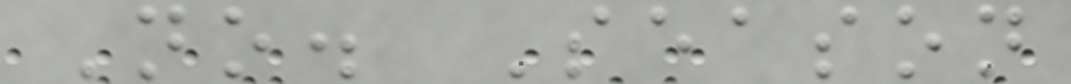No. Season
